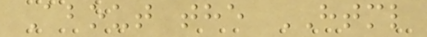About the HTML
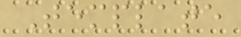Template
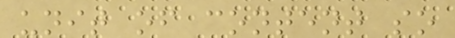unit of content so
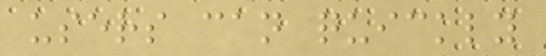users can quickly
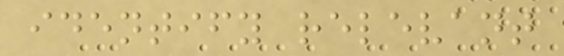identify relevant
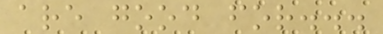are good for...
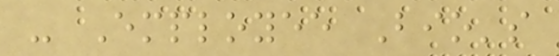- Employee Bio's
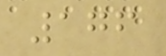176
